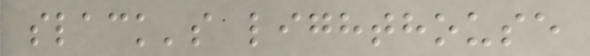slack's lighthouse
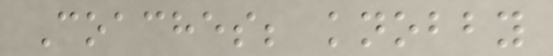Coaches; knobby
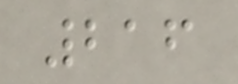216
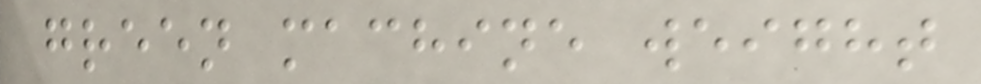green machine weight
